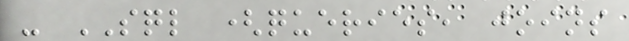- SQL (queries, joins
